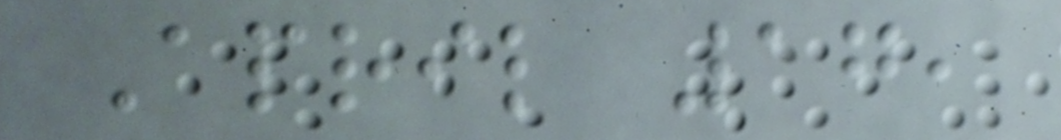April 17,
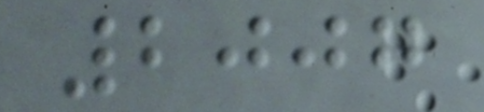2007
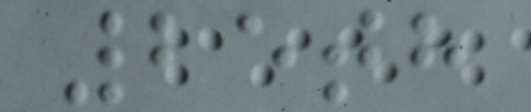25th
